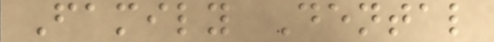Family Dental
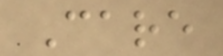Care
